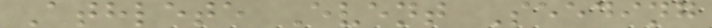Athlete Event Seeding
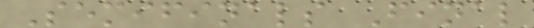Semifinals Final
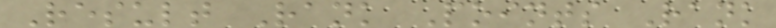Result Rank Points Rank
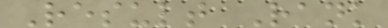Result Rank
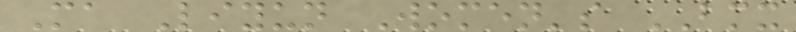Ma Liyun Women's BMX
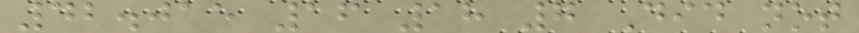42.015 16 18 7 Did not
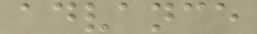advance
